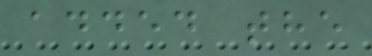added the
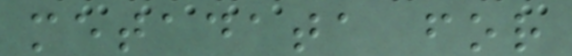metadata for
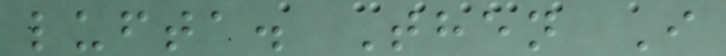lufta. Then I
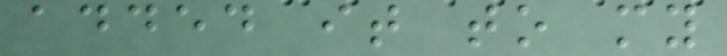added it to my
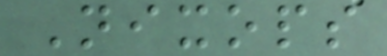Nixops
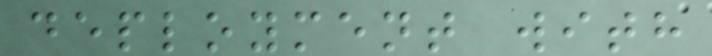deployment with
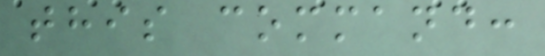this command:
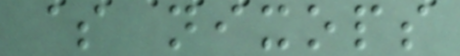$ nixops
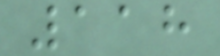118
